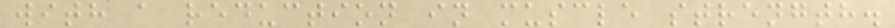with a reduction in muscle strength.
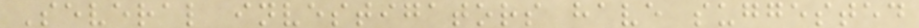Several investigators have suggested
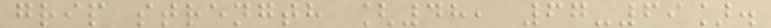grip strength [48, 67-69].
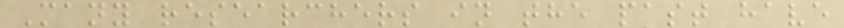Many researchers in the past have
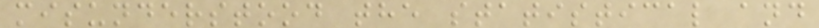misunderstood the statistical and
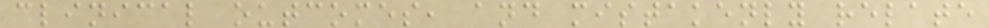clinical outcomes, and mistakenly relate
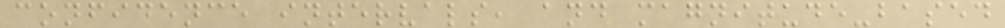confidence intervals, and magnitude-based
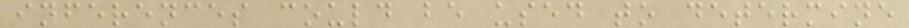inferences could be used to determine
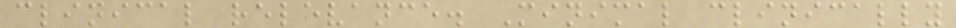clinical relevance. Minimal clinically
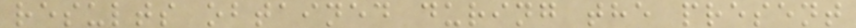results obtained during the present
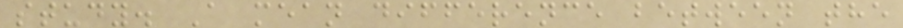study. A mean difference between the
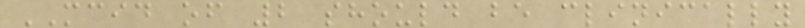MCID of 2 should be clinically
